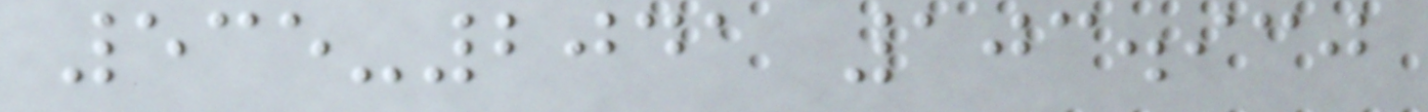535-2041 103.930
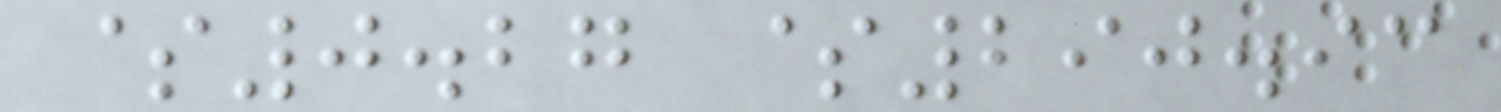$0.27 $290.93
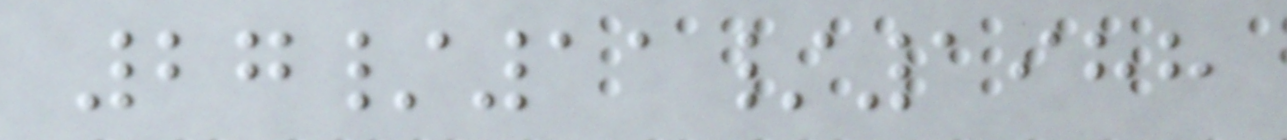27/11/1988
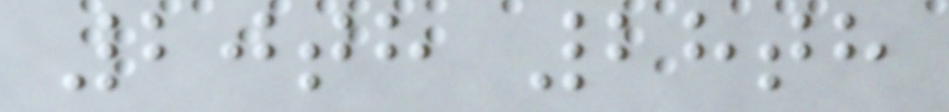20th 28th
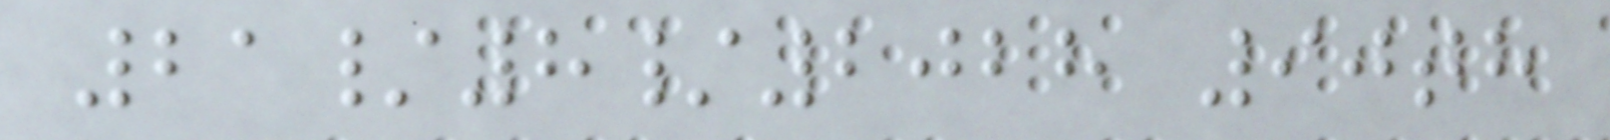21/8/2028 90th
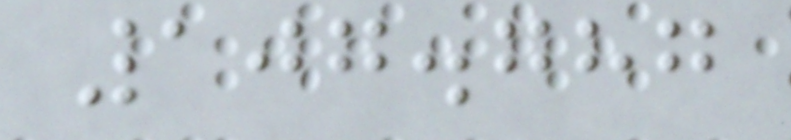107.787
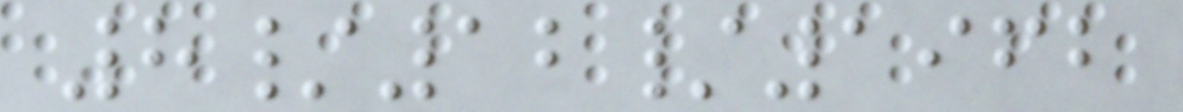8/12/1962
